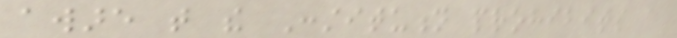aware that the Constitution prohibits a
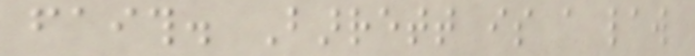faith. Barrett is a law
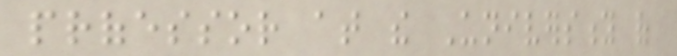professor at the University of
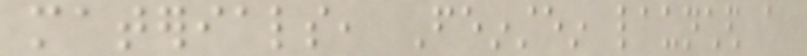materials, Feinstein launched a
